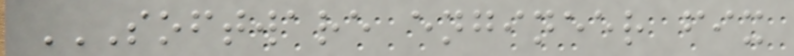SOFTWARE ENGINEER FIX
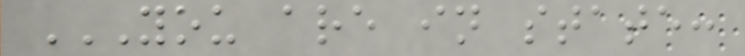YOU ARE IN STATE:
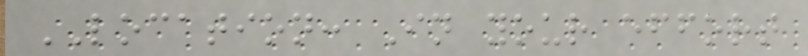LOCATION: In your effort
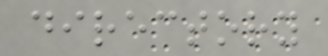directory
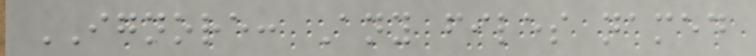IGNORE: Any files named
